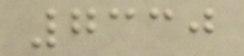7330
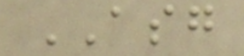ASG
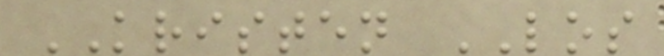KRISTEN LOS
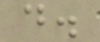d.
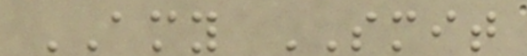AMY SMIT
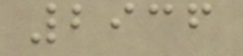2936
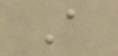A
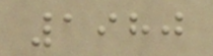1980
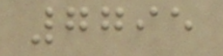7795
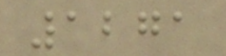1271
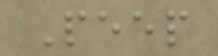Peep
